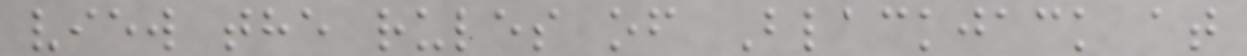view the rules of Blackjack at
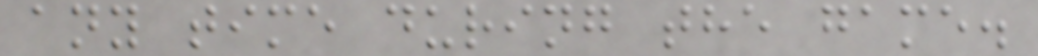any time during the game.
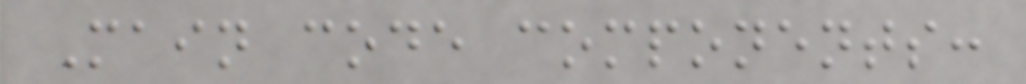Main code components:
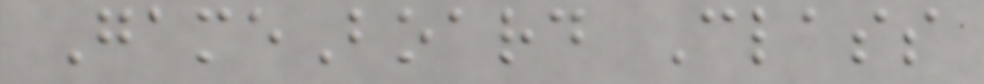GameBoard Class
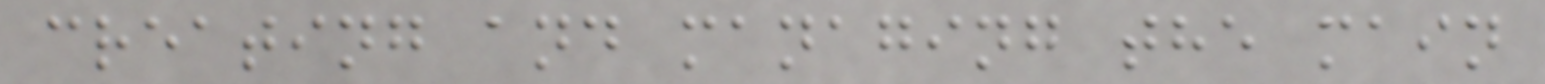creating and managing the main
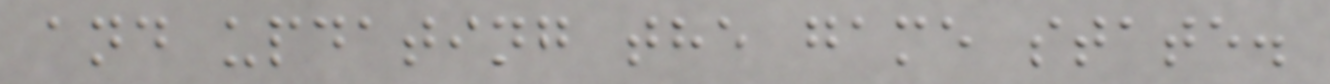and updating the game state.
